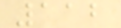112
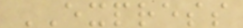EXPRESS
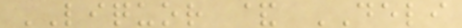LIQUOR & DELI
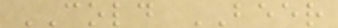COLD BEER
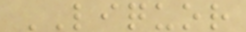LIQUOR
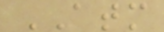ATM
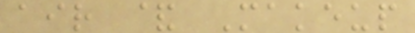air & Makeup
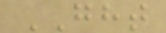GHT
